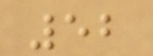52
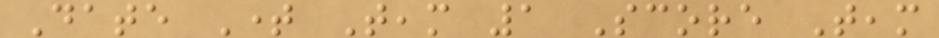Date Time Team 1 Score Team
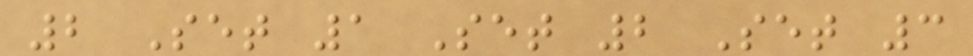2 Set 1 Set 2 Set 3
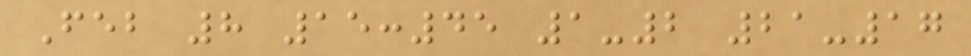Feb 8 15:45 1-2 21-17
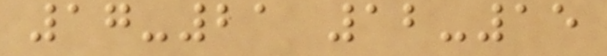17-21 12-15
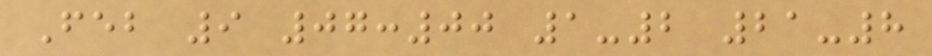Feb 9 07:00 1-2 21-8
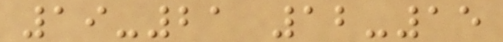19-21 12-15
